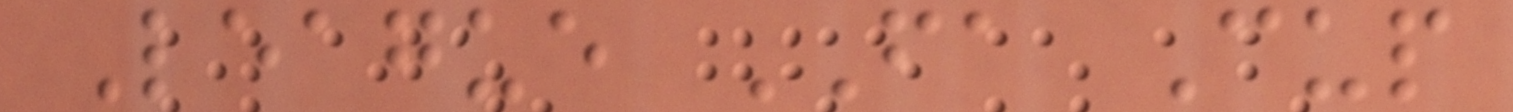League FA Cup
